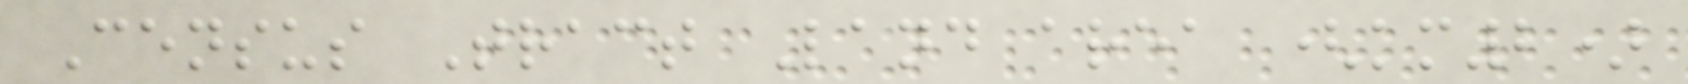Census Tract Land area (km2)
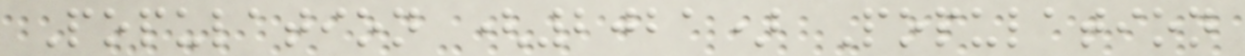Population (2021) Population
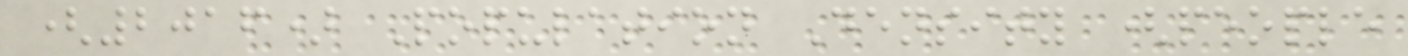(2016) Population Density (people
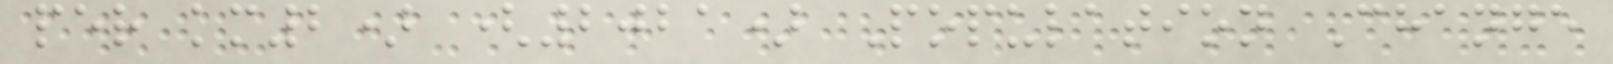per km2) (2021) Population Change
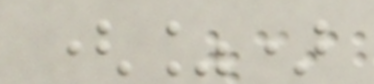(%)
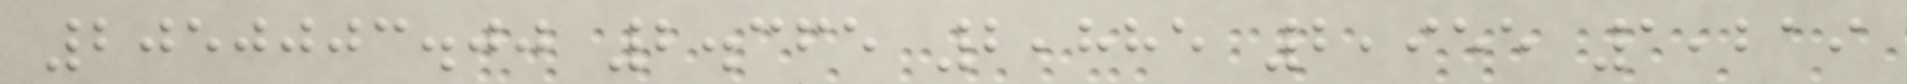2050003.00 2.365 2,885 2,955 1,219
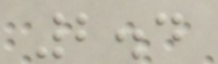2.4
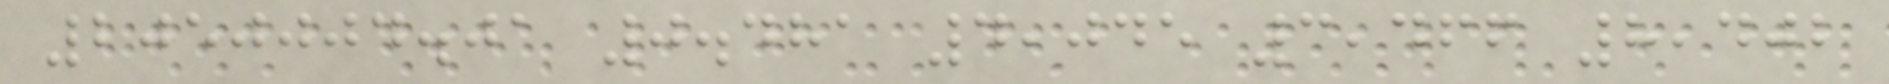2050004.01 0.481 4,045 3,466 8,402
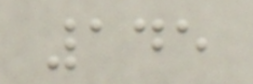145
